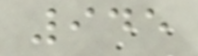945
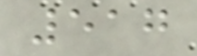517
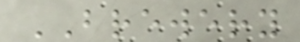BREWERY
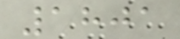1801
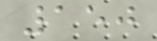150
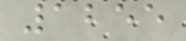1255
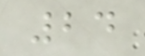24
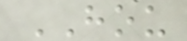HOU
